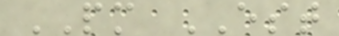PM EST
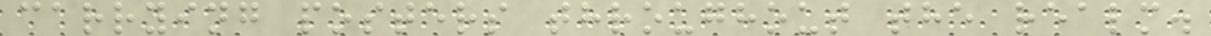carrying posters throughout the realm.
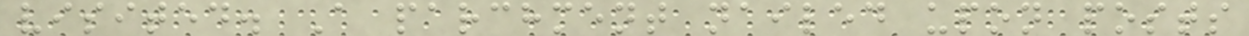visited. A parchment nailed upon posts
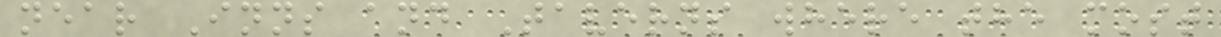near Inns and Taverns where the most
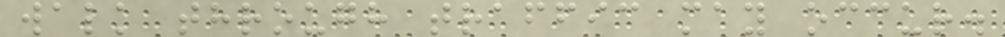walk through traffic may occur.
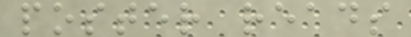poster reads
